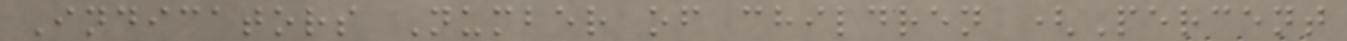Indicators Number of children (Percent
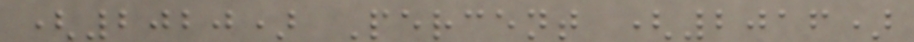(2020) Percent (2016)
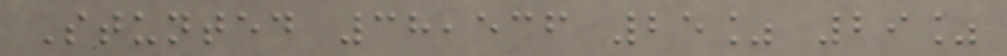Stunted 38,536 25% 29%
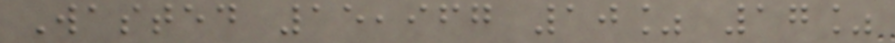Wasted 15,967 10% 17%
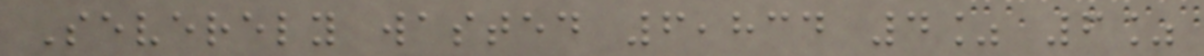Severely wasted 6,834 4% 6%
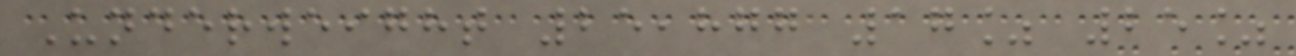Underweight 25,877 17% 25%
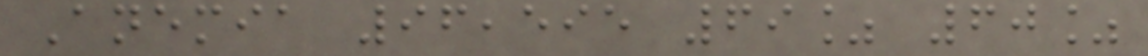Anemia 96,595 69% 60%
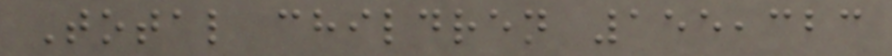Total children 155,323
